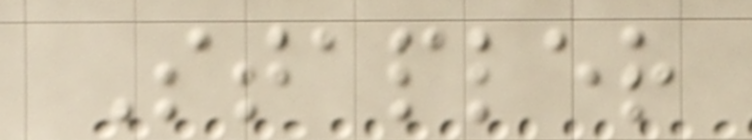Stapler
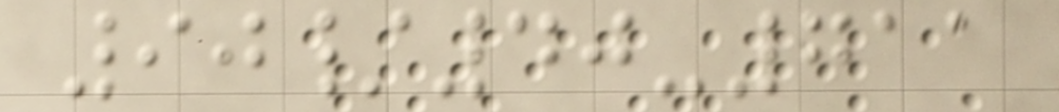90/40-711
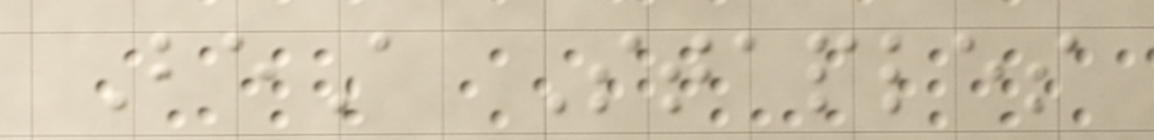BeA Staples
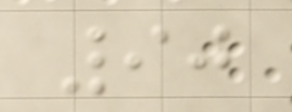90
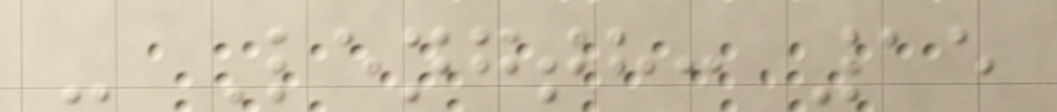- Length: 15
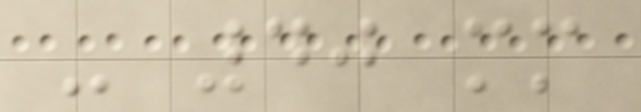- 40 mm
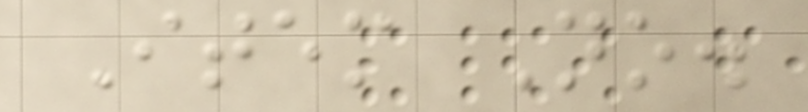Item No.
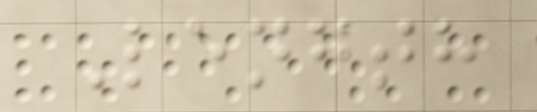Length
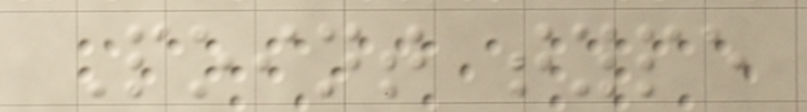Point type
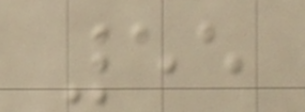55
